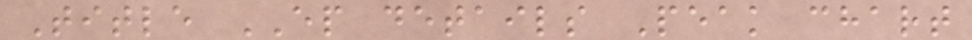Title EP details Peak chart
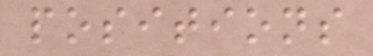positions
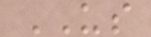US
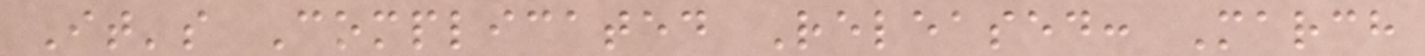It's Complicated Released: March
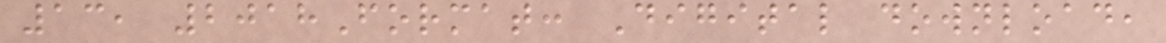13, 2018Format: Digital download,
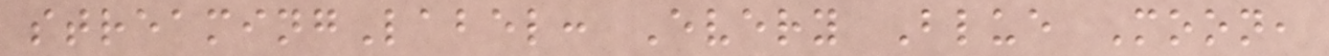streamingLabel: Every Blue Moon,
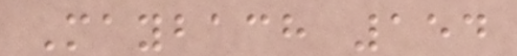Maybach 154
